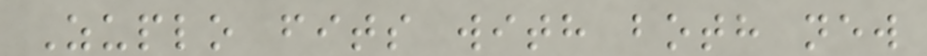Zuplo fits with both new
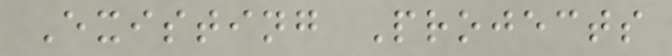Existing Projects
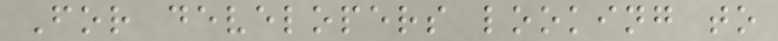For developers looking to
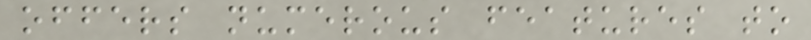offers numerous features to
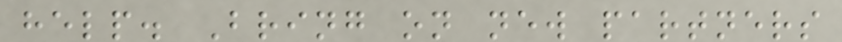help. Bring on new partners
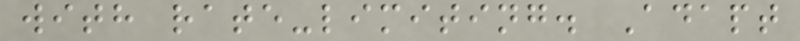with rate-limiting. Adapt
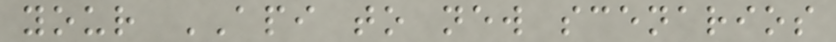your API to new scenarios
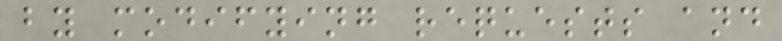by modifying requests and
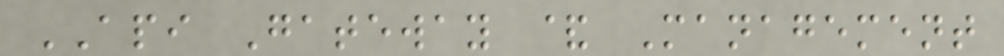API Gateway & Management
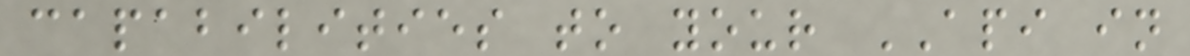capabilities to your API in
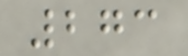273
